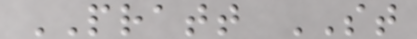PRATT ST
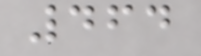464
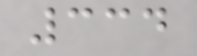334
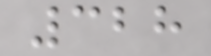328
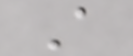A
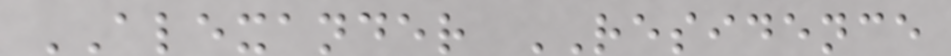ALEXANDER RESIDENCE
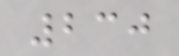230
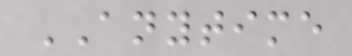ANYTIME
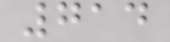714
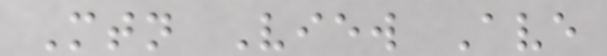Mtn View Ave
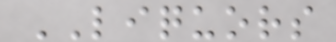LIQUORS
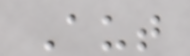Aut
